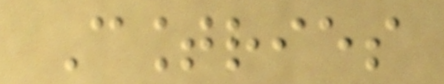Countries
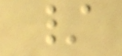/
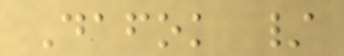Dafok /
